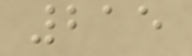215
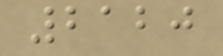2120
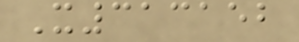X313152
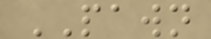PAWN
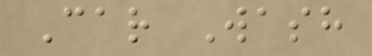Car Wash
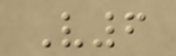V6
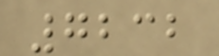7232
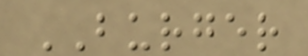BURGER
